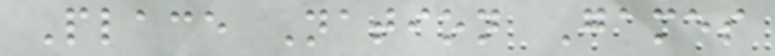Place Nation Games
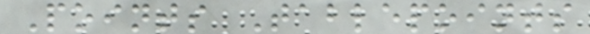Points Tablepoints
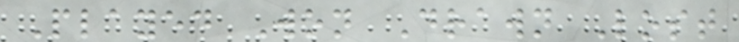Played Won Drawn Lost
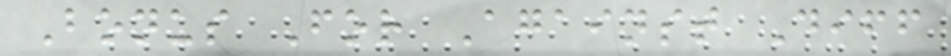Bonus For Against Diff
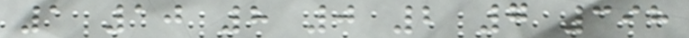1 10 8 0 2 7 398
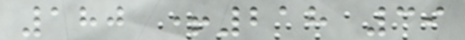180 +218 39
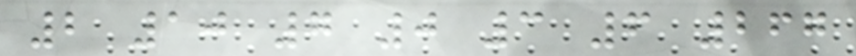2 10 7 0 3 6 267
